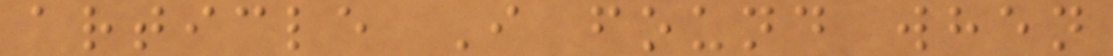article I found when
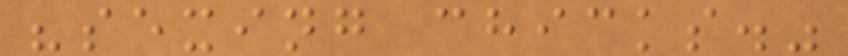"sexing chicks."
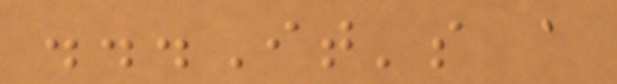...It's a
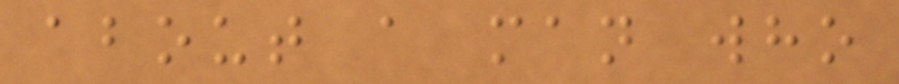about a man who
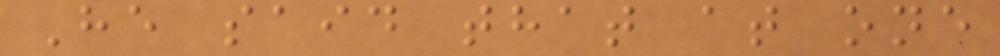He said that at one
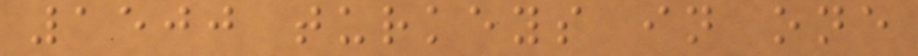1500 turkeys in one
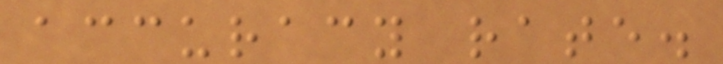accuracy rate.
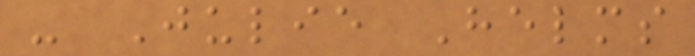- Julie Helms
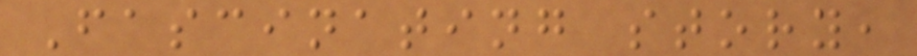Fascinating story,
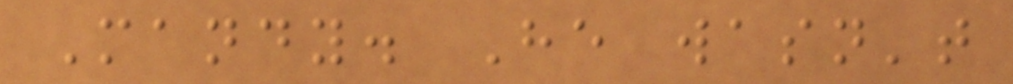Mandy. He wasn't
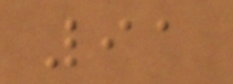91
